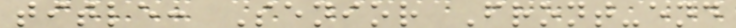title: Senior Front-end
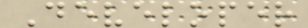Developer
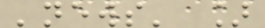'news' ]
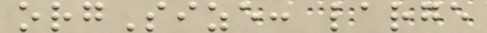orgSize: large
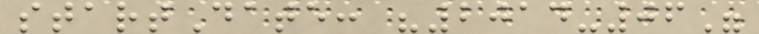startDate: "2014-06"
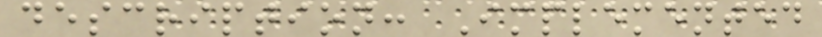description: Implemented
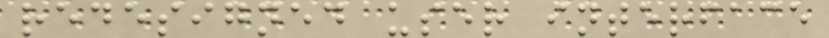redesigned user interface
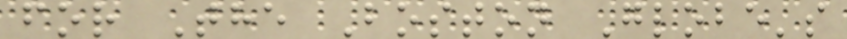for The Boston Globe's
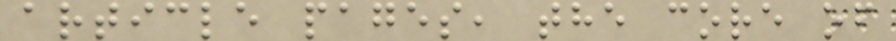article pages, the core of
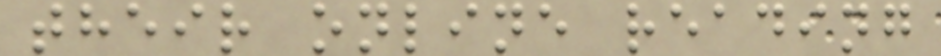their online reading
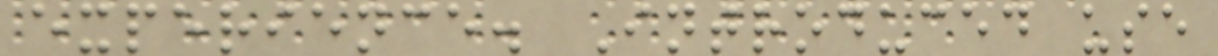experience. Introduced use
